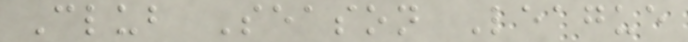Club Season League
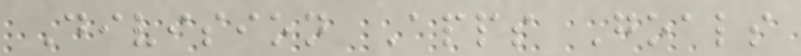Division Apps Goals
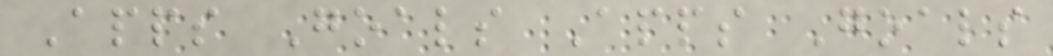Apps Goals Apps Goals
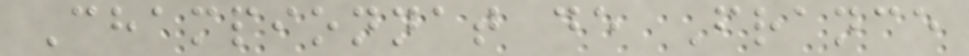Championnat de France
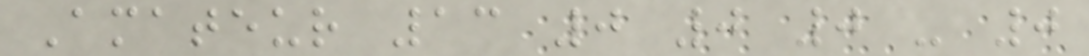Amateur 13 0 0 0 - 0
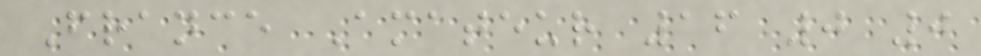France Amateur 16 0 0
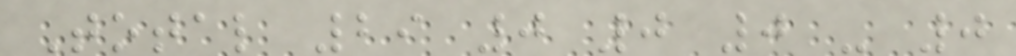Total 29 0 0 0 - 0
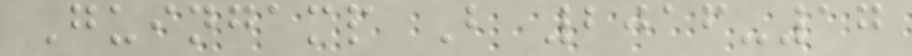Guingamp B 2016-17
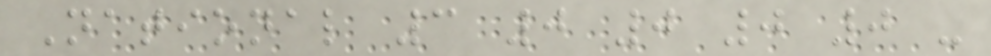National 3 0 0 0 0 -
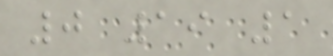0 19 1
